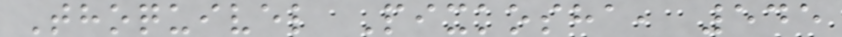Thoquivel Pixkosha, 545
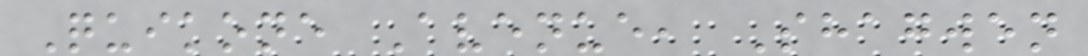Quikone Avenue, Shagwen
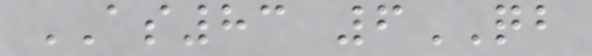AS83 6QB
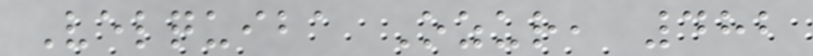Velquiba Ozur, 482
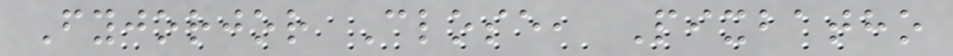Fyjorjor Close, Pixbatho
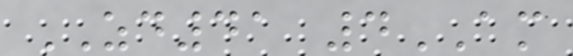ZD41 4AM
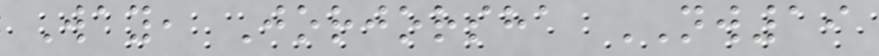Way, Jorjorsha NW19
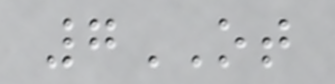7OT
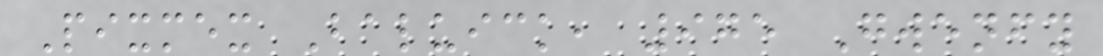Pixmex Baluick, 975 Gwenfy
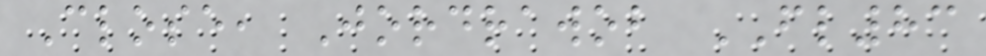Close, Jordrawob FL83
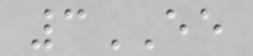3EE
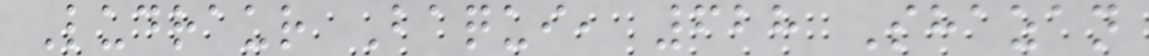Ludraur Baqui, 628 Shazan
